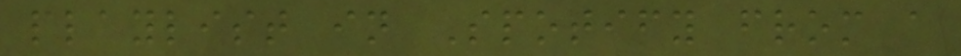playlist in Spotify from a
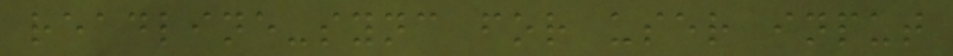readline-sync for user input
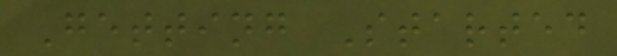Getting Started
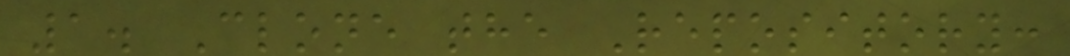1. Clone the Repository:
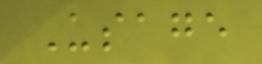Usage
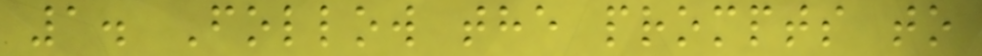1. Follow the prompts to
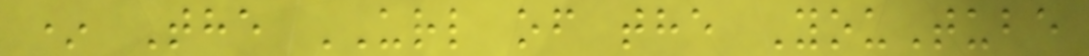* The URL of the YouTube
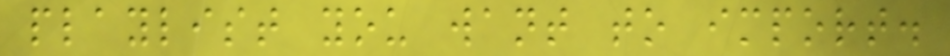playlist you want to import.
